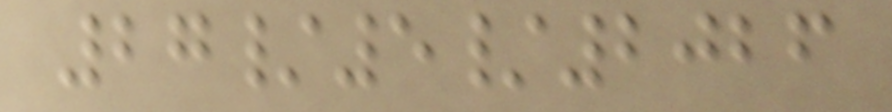27/5/2026
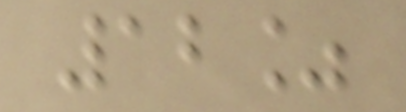12%
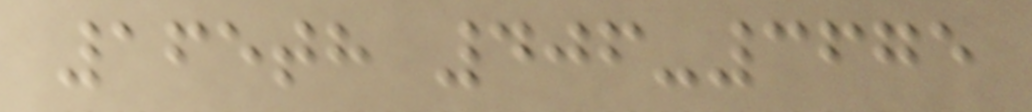165th 406-3675
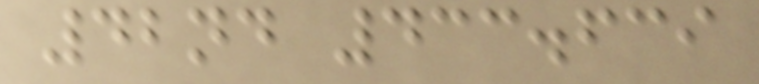42nd 433.639
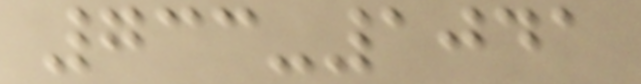733-1041
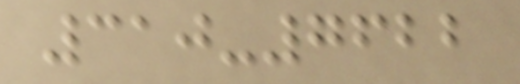310-7622
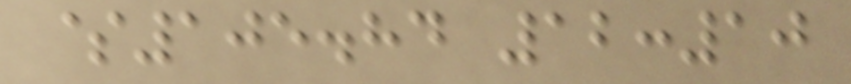$105.84 12:10
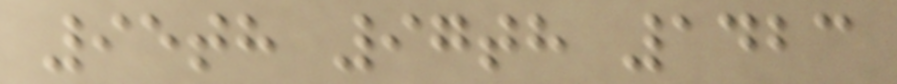95th 97th 1423
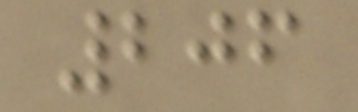206
